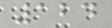124
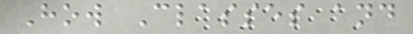How Classes and
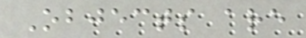Objects are
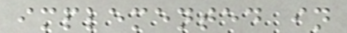implemented in
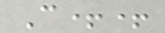C++
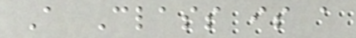A Class is a
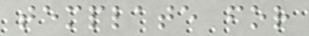template for
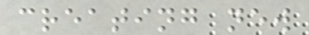creating new
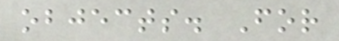objects. For
